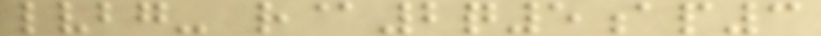lvbg- r@2q5ap3
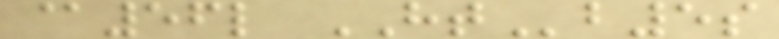@56l HTb5s
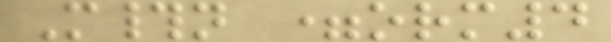M#n =orm4
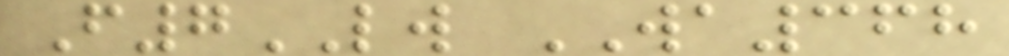F7LW WA368
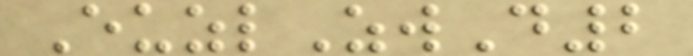EuzlZwD2
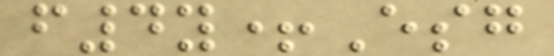f4y+Esg
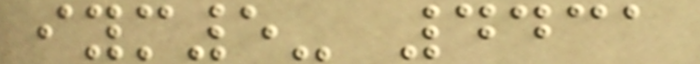iym5- 4431
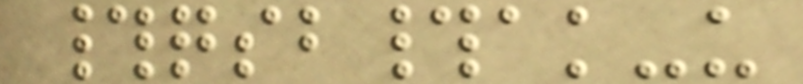#qsb#ak-u
